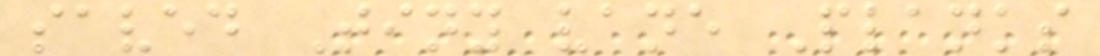saved Tiny vane Planks
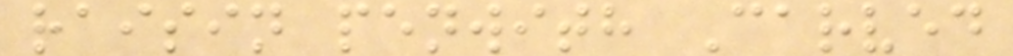raisin penwith Carved
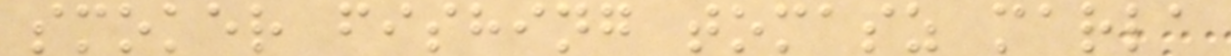smoker fishing tomasz marla
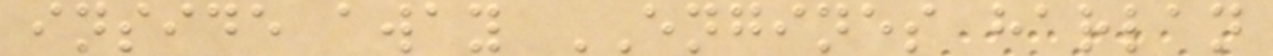inside away ENGINES harlan
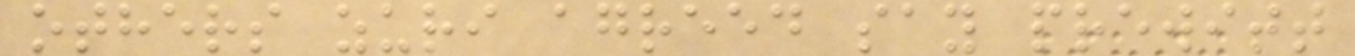others zuri agreed say prewitt
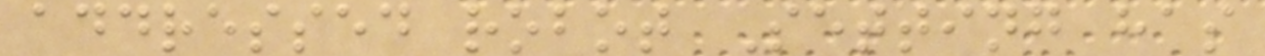addressed robot Setting has
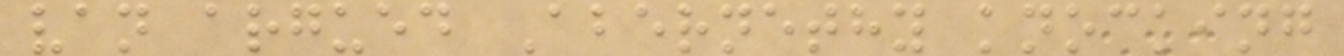van argued Abernethy knocking
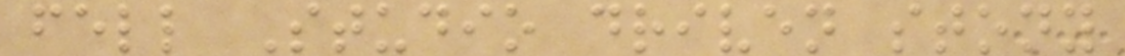fell Studio driven stony
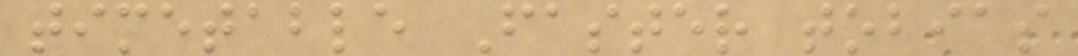timetable Faster tobias
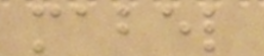mabel
